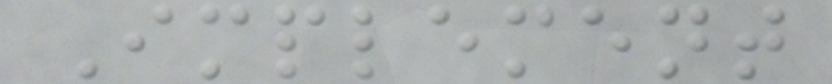Implement
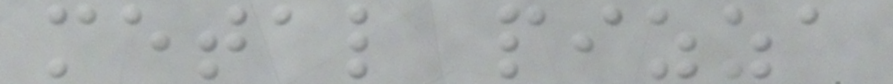metal pizza
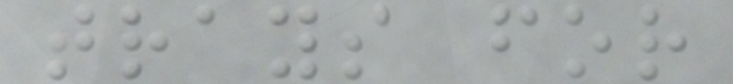trays for
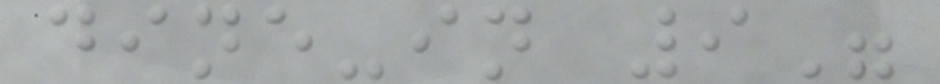dine-in 9"
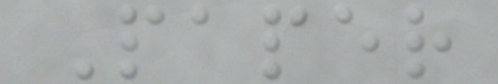Paper
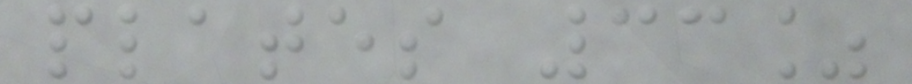plates 33%
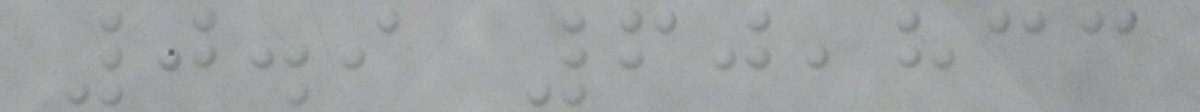0.9 60,833
